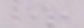+
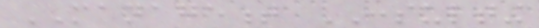MANAGEMENT CONSULTING
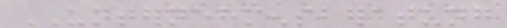UNTERNEHMENSBERATUNG
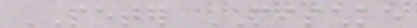PETER MISCHKE
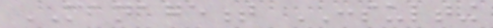MANAGEMENT CONSULTING
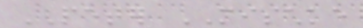PETER MISCHKE
